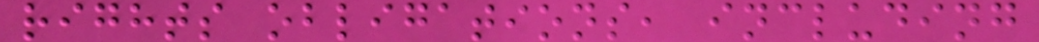rights obligations, including
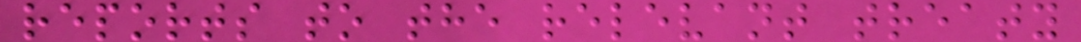reports to the relevant treaty
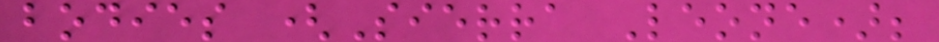bodies (Sierra Leone);
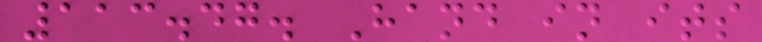113.47. Hand in its
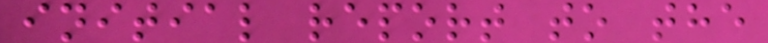initial report to the
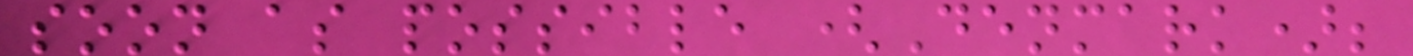soon as possible (Denmark);
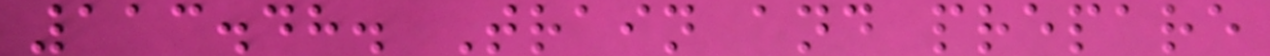113.48. Train and prepare
